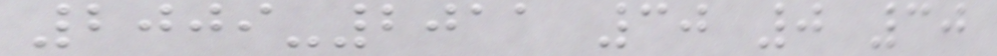2009-2011 30 0 30
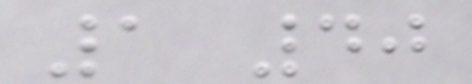1 40
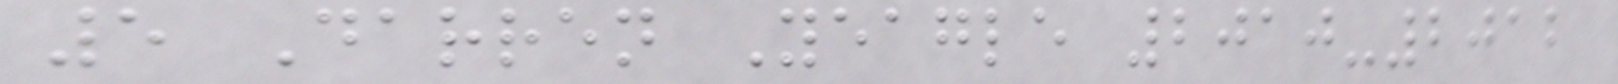5 Darren Yeagle 2010-2012
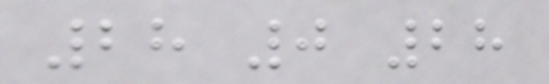28 0 28
